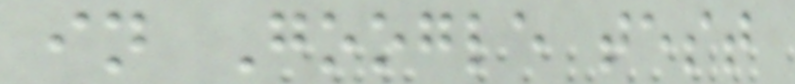in Google test
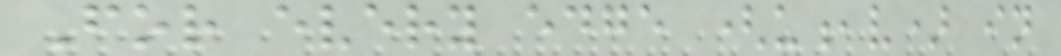For every edge (u,v) in
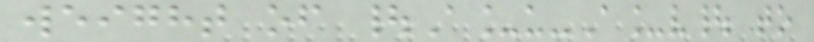weight of |A_u-A_v| to
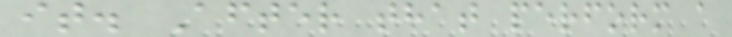it. After that perform a
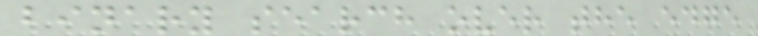binary search over the edge
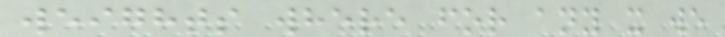weights where for any x we
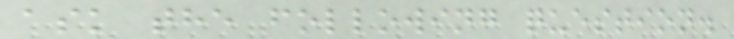ask the following question.
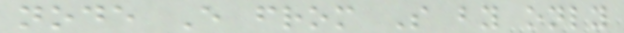node E from S by only
